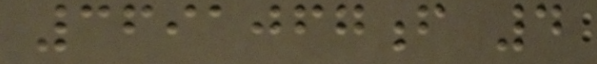3691067f 4
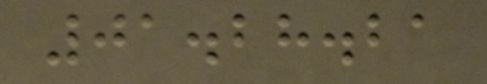01.28.21
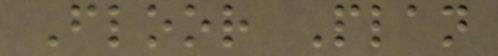Floor Plan
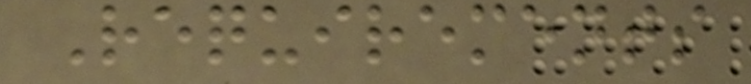Requirements
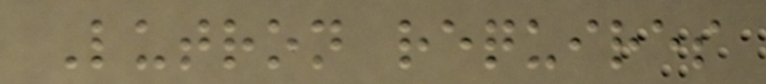Lutron requires
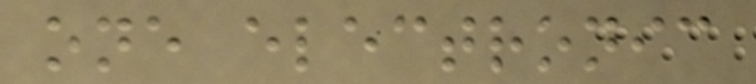one electronic
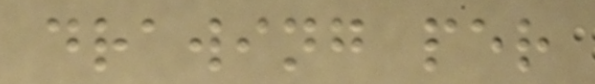drawing per
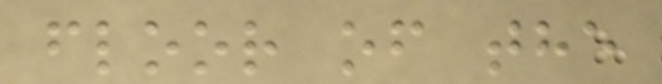floor of the
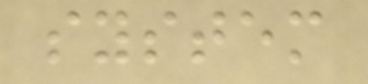system
